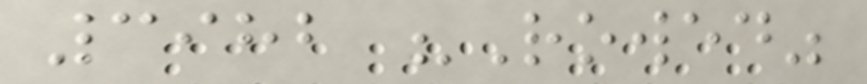3982 "Rowed"
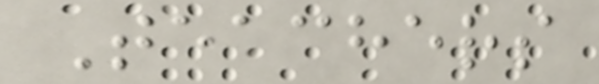Teachers
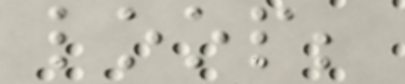loop;
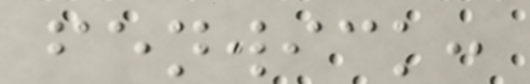fenwick:
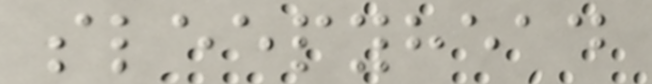sleepyhead
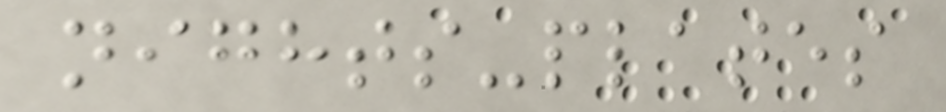nights-plates
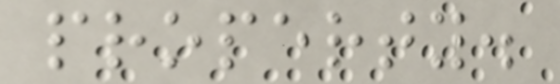property.
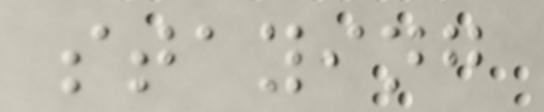staying
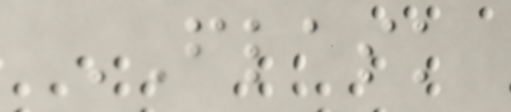FLASK
